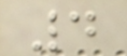4
